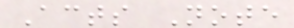Acts Note
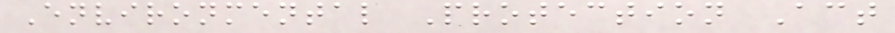Environmental Protection Act
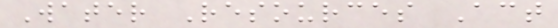Water Resources Act
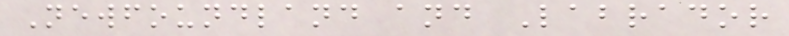Newfoundland and Labrador
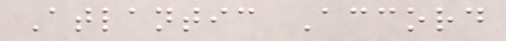Atlantic Accord
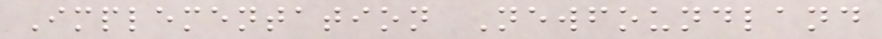Implementation Newfoundland
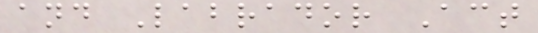and Labrador Act
